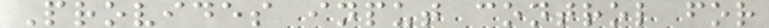Provides input control for
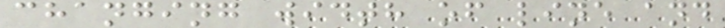changing width of line and
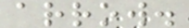arrow.
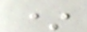*
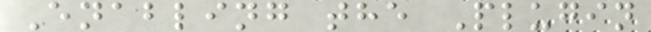Enabling the Plugin
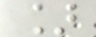]
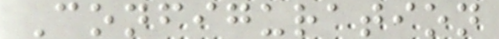Configuration
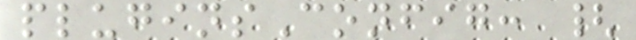pluginsConfig: {
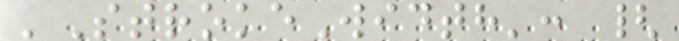'StrokeWidth': {
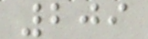209
